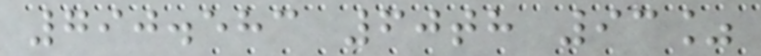790.583 60th 93%
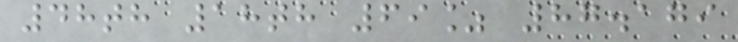48th 18th 69% 87.179
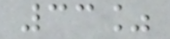33%
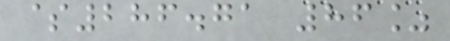$286.71 86%
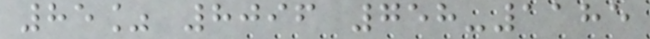85% 8096 758-1185
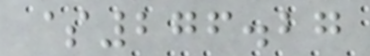$276.27
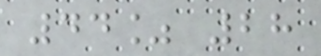44% 28
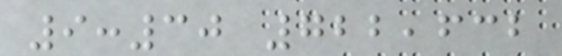9:30 722,632
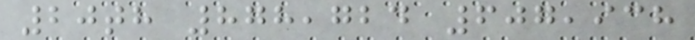20th 878,724 607,938
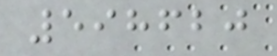598620
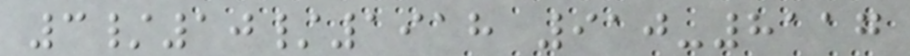3/10/1918 910-8117
